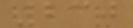230
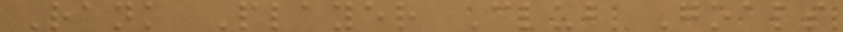Rank Player Club Goals
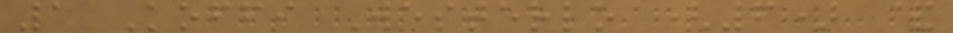1 Koffi Westerlo (6) &
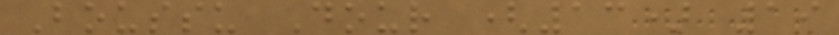Boussu Dour (13) 19
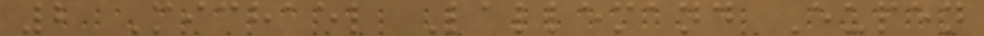2 Michael Lallemand Eupen
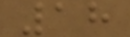18
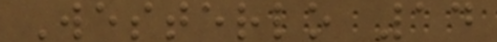Westerlo 14
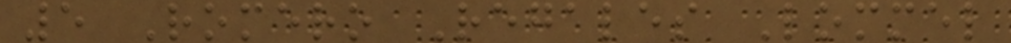5 Romero Regales Lommel
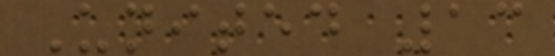United 13
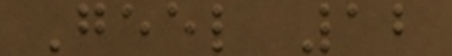Geel 12
